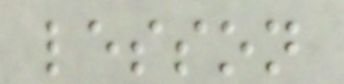lesson
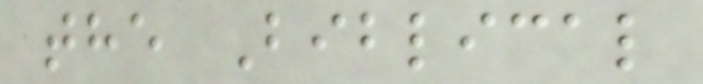the Biblical
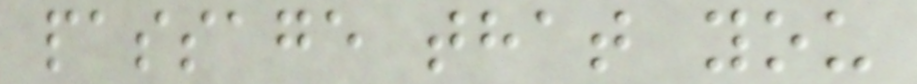passage that you
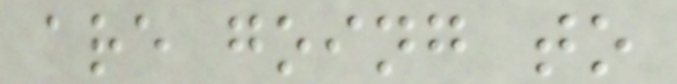are going to
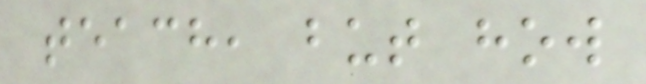teach, but how
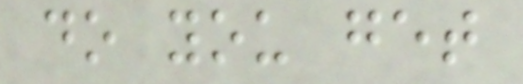do you get
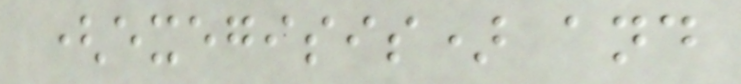(exegisis) and
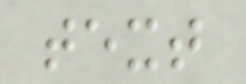text
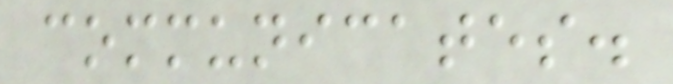communicates.
